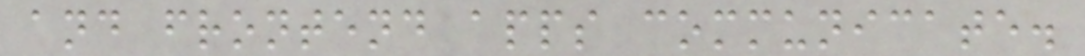and frontend apps communicate.
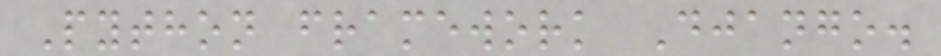Python framework Django.
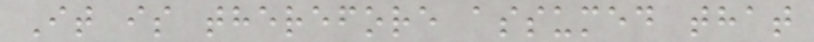It is therefore assumed that
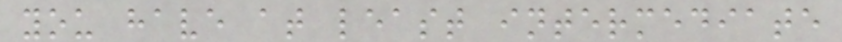you have at least intermediate
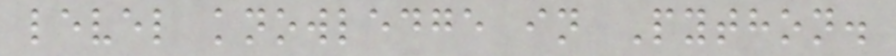level knowledge in Python.
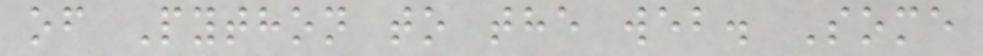of Python to the web. Some
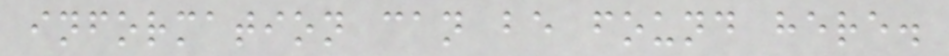information can be found here.
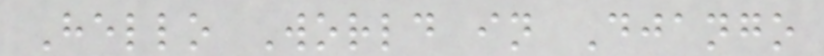Hello World in Django
